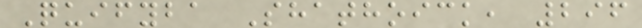Quifyba Shathoick, 296
